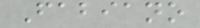Fabiano
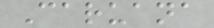Caruana
